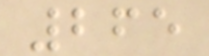265
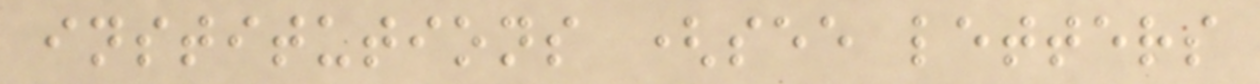institutions (see letters
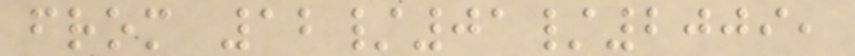from 12/01/2009,
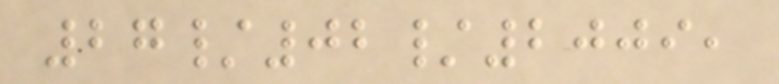27/02/2009,
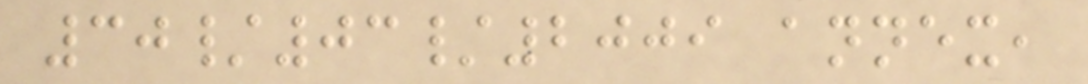30/03/2009 annex,
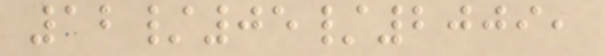12/05/2009,
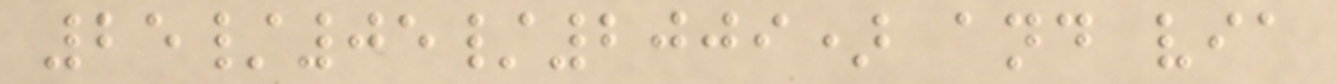25/05/2009) and via
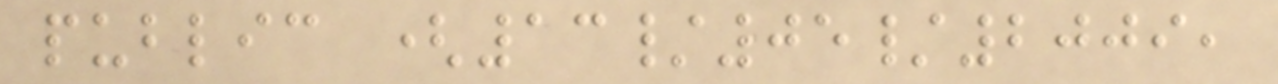public (13/05/2009,
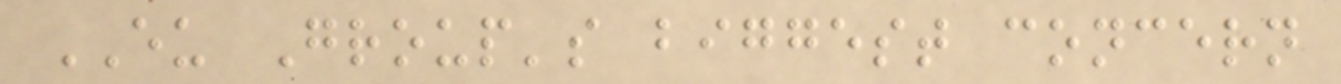EU Group's biggest concern
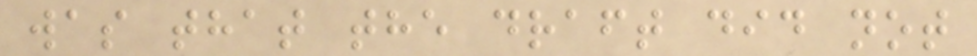was that the draft did not
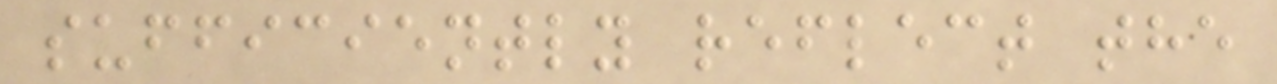sufficiently reflect the
